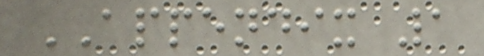APPENDIX 1
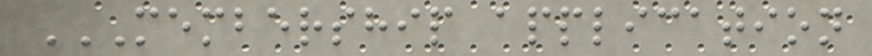MEMBERSHIP APPLICATION
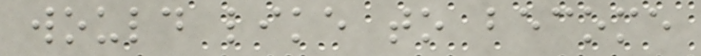would like to become
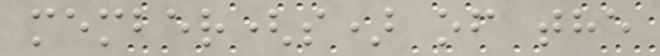member(s) of the
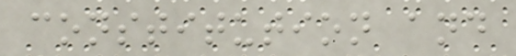constitution and
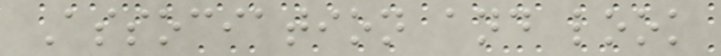Association and look
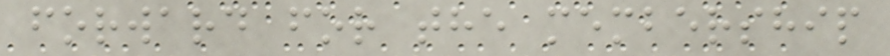forward for the membership
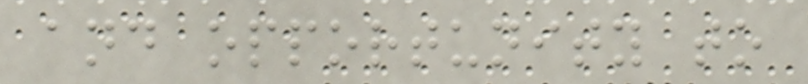and opportunity to
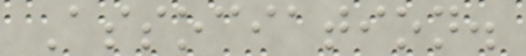Association.
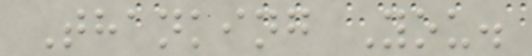Thanking You.
